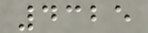4325
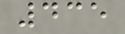435
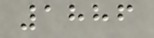1886
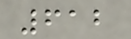612
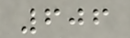606
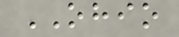OHIO
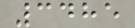3485
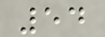54
